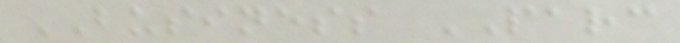BUSINESS PARC
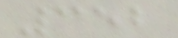352
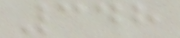348
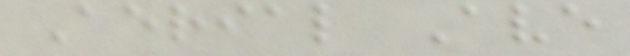Aerial Ave
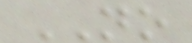NO
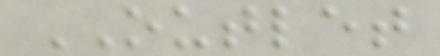OUTLET
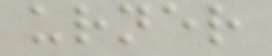urner
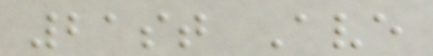21st Ave
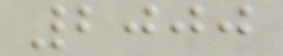2000
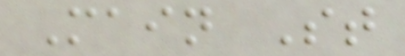Main St
